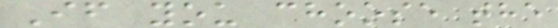If you choose the
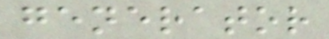generator
